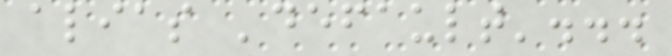alias 'default'...
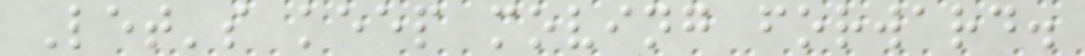Let's keep moving forward.
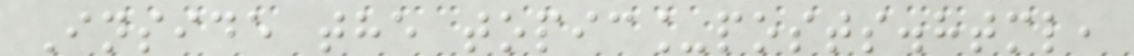Inside the topic_posts.html,
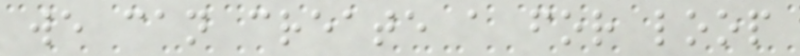we can create a for loop
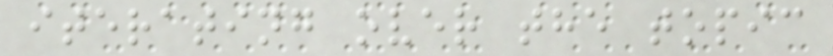iterating over the topic
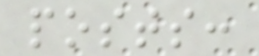posts:
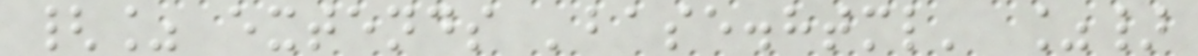{% extends 'base.html' %}
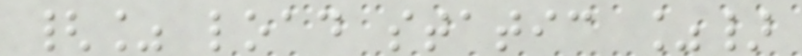{% load static %}
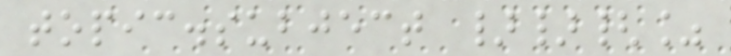topic.subject }}{%
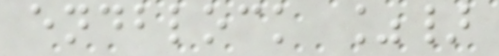endblock %}
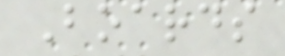Boards
